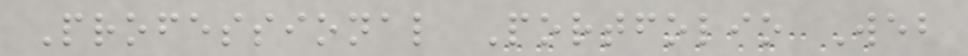Professional Portfolio Web
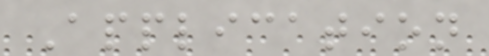Application
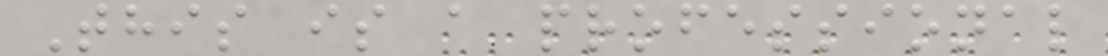This is a professional
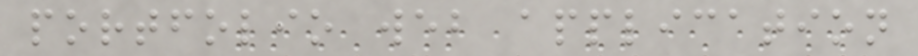portfolio web application
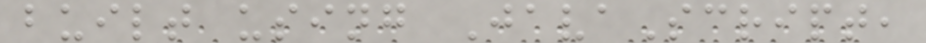built using JavaScript,
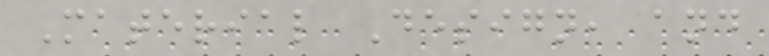Material Design, and
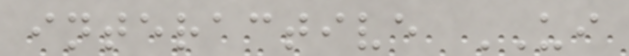interactive UI
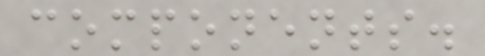components.
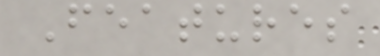Features
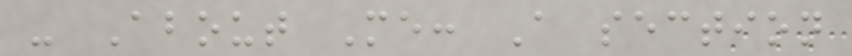- About Me: A section
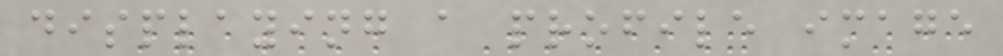displaying a profile image
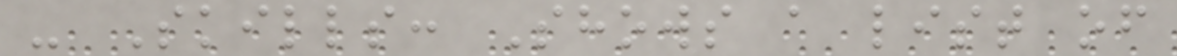- Skills: Shows a list of
